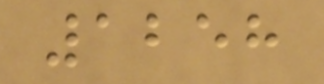1258
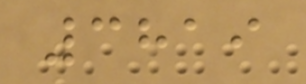3819
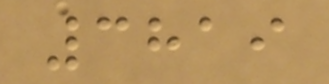3819
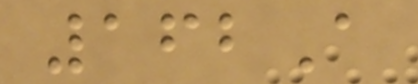162A
